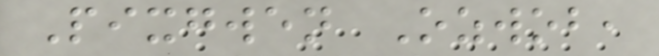Pixgwen Ozwob,
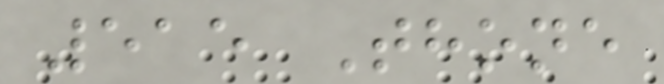515 Thone
